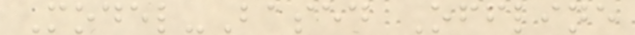Model-Based Offline
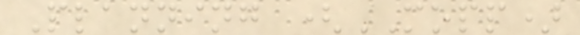Planning (MOPP)
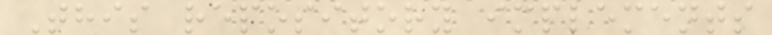This repository implements
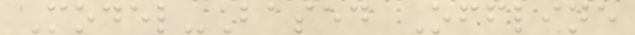Model-Based Offline
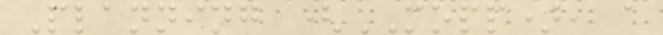Planning (MOPP), a
